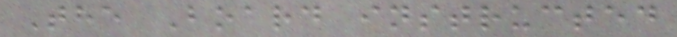The Board instructed
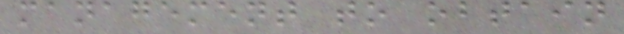management to obtain
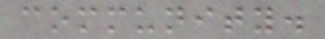community.
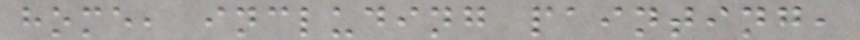home, including painting,
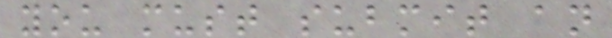you must submit an
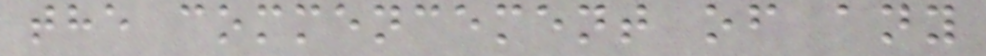the commencement of any
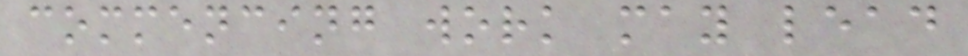commencing work may lead
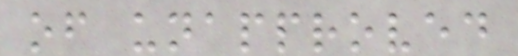of unapproved
